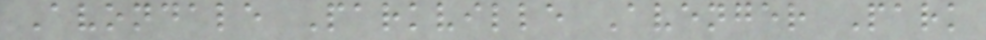Avondale Parkville Avenger Park
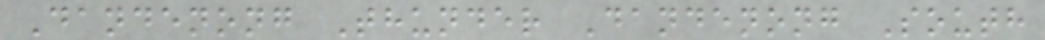Dandenong Thunder Dandenong South
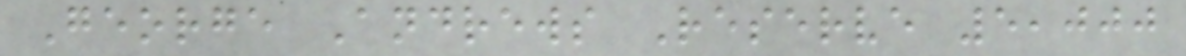George Andrews Reserve 5,000
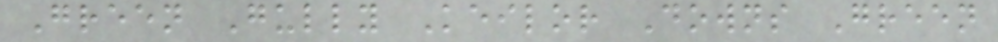Green Gully Keilor Downs Green
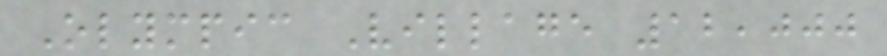Olympic Village 12,000
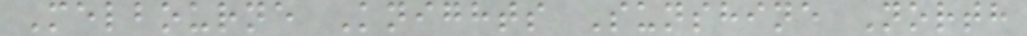Melbourne Knights Sunshine North
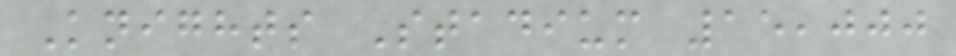Knights Stadium 15,000
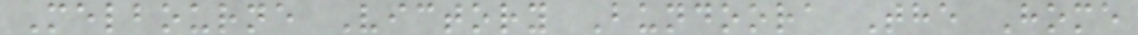Melbourne Victory Bundoora The Home
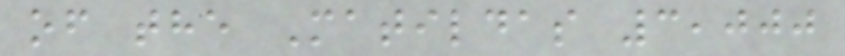of the Matildas 3,000
